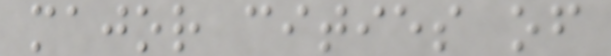major cities of
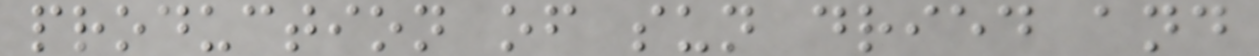production of sun dried and
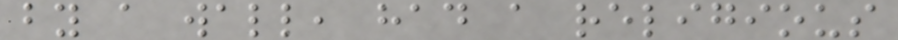by a wall, had a religious
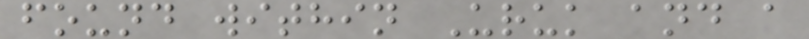found within Uruk and a
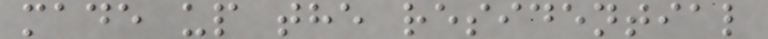made up the residential
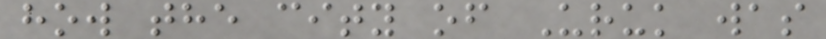how the city of Uruk was
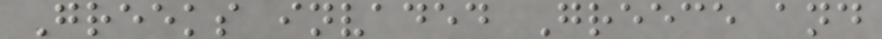Greeks invaded Greece and
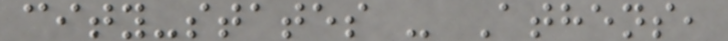city-states - Athens,
